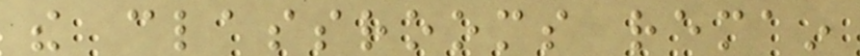the classrooms remain
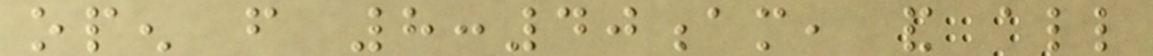open from 8:40am, and all
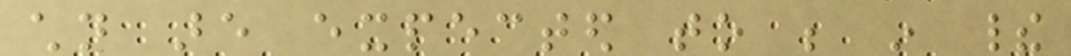children are expected to be in their
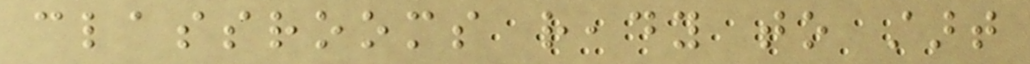classrooms ready to start
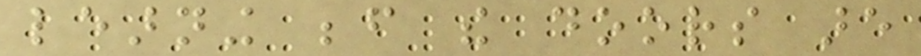learning before the doors are
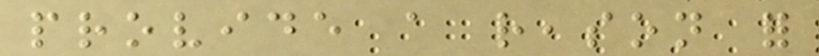provide a reason for
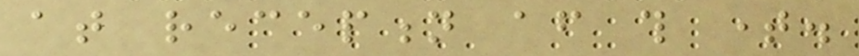at reception after this time.
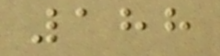188
